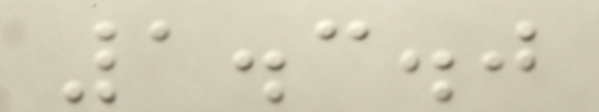1.3.0
